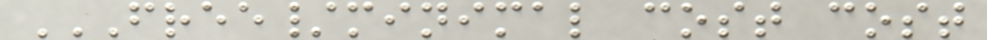FREE/MINIMAL COST COST
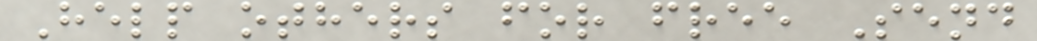Help others for free Send
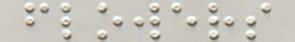flowers
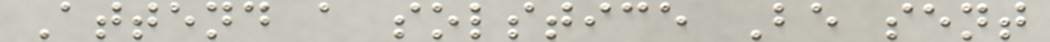Attend a solstice Be sent
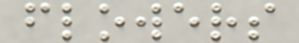flowers
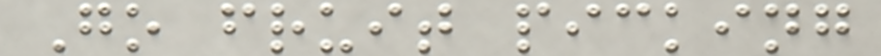Go fruit picking
